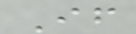If
